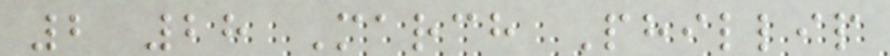2 28 March Phillip
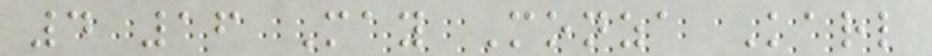4 16 May Monza Karl
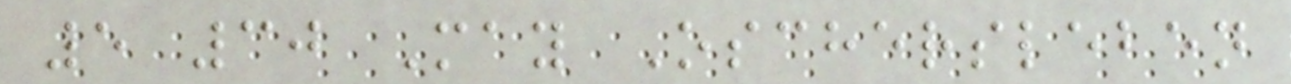5 30 May Oschersleben
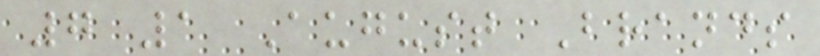7 1 August Brands
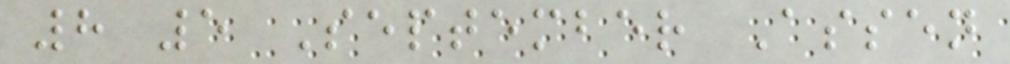8 5 September Assen
